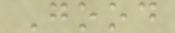Good
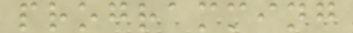programming
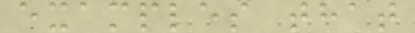examples that
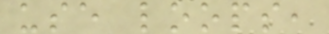use loops,
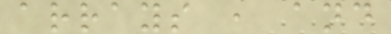arrays , and
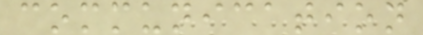communication
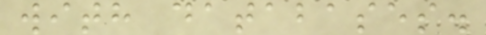with databases.
